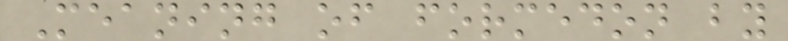Meaning of formedon by
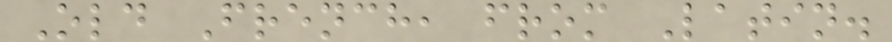Old French, from Latin.
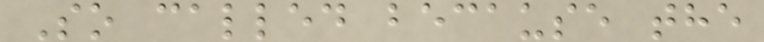So called because the
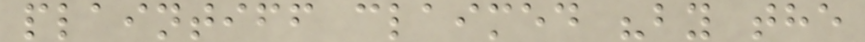plaintiff claimed "by the
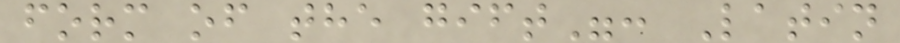form of the gift": Latin
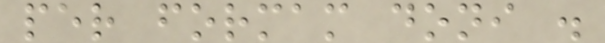per formam doni .
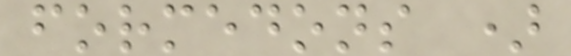formedons )
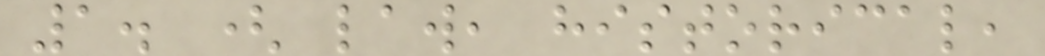1. ( law, historical,
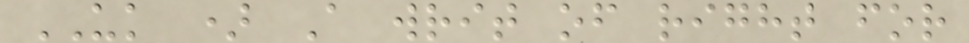UK ) A writ of right for
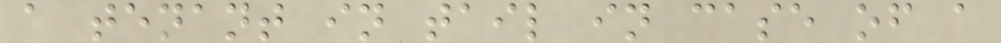a tenant in tail in case of a
